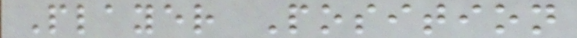Player Position
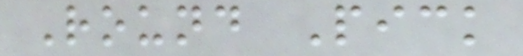Round Pick
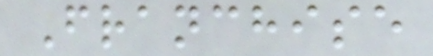Franchise
